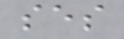ses
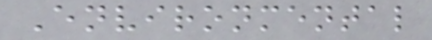Environmental
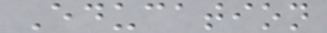Education
